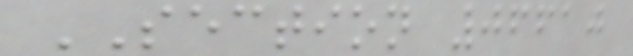SECTION 06610
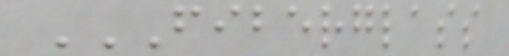FIBERGLASS
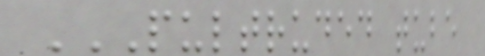PULTRUDED TUBE
